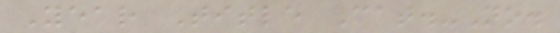Year Title Cat.-No.
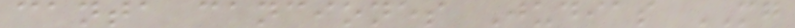canta canciones Judias MG
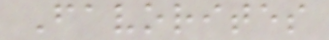Favorites
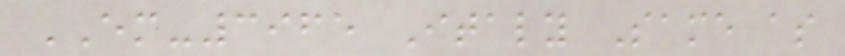EM-3965 Italy Same as
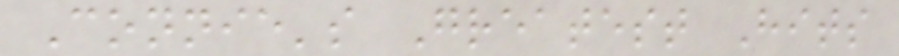Connie's Greatest Hits
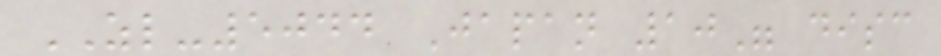ZL-5044 Japan 10" disc
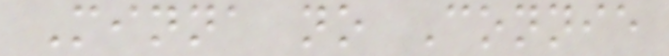Minna no Connie
